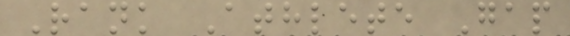Rank Athlete Gap
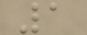1
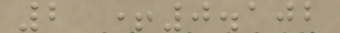2 +0.102
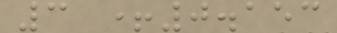3 +0.153
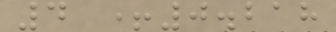4 +0.218
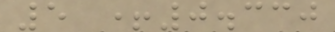5 +0.330
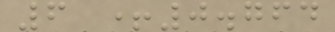6 +0.764
